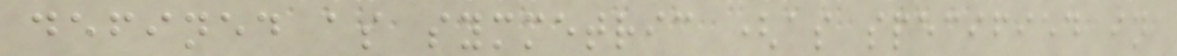defined as symmetric (as specified in
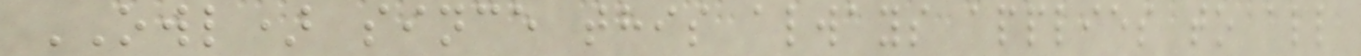OWL) since this always applies to all
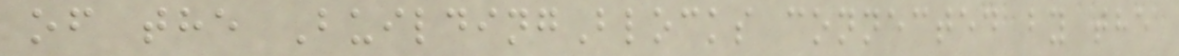of the BuildingBlocks connected by the
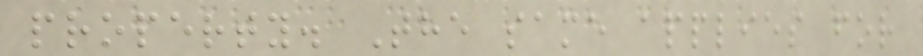property. The same applies for
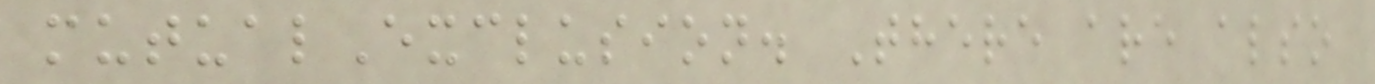mutualExclusion. There are also
